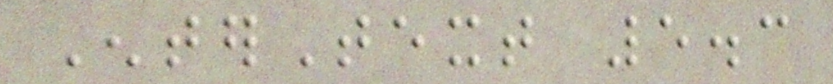EnterText 5.3
